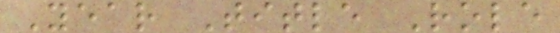Year Title Role
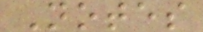Notes
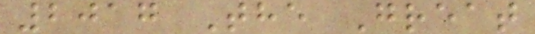2017 The Great
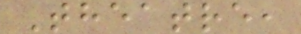Theatre,
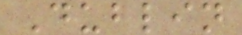Dublin
